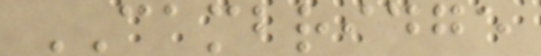CAMBRIDGE
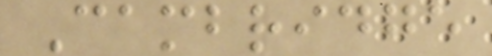Cambridge
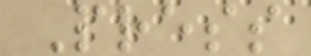Press
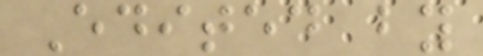Edited by
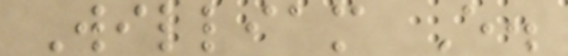William E.
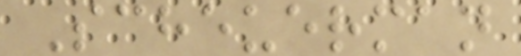Scheuerman
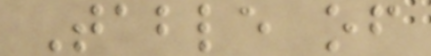Table of
